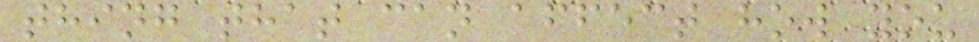thing that can affect how you
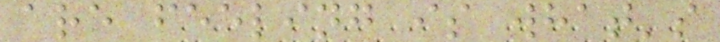are feeling is what's
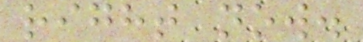right now.
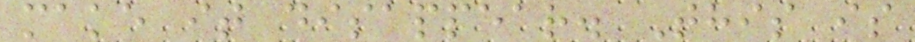make it disappear. This is
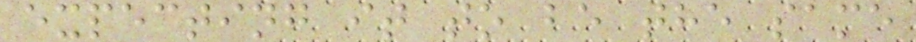expecting it to be the same
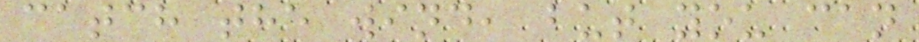catch the wind, but you can
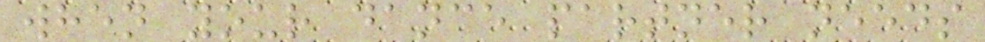when your dance partner needs
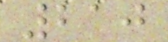210
